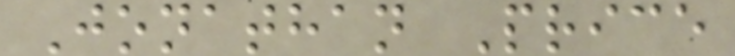Jonathan Price
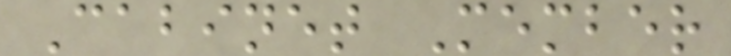Cabinet Member
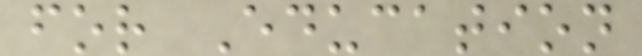for Education
